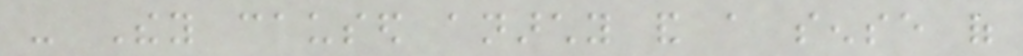- They caused anarchy and a sense of
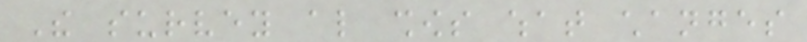The survey also shows what changes
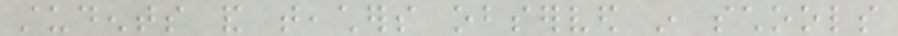students and teachers observed in schools
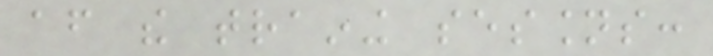after the training sessions:
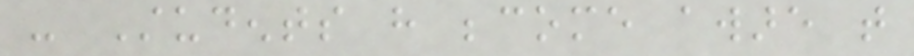- Students have become aware that
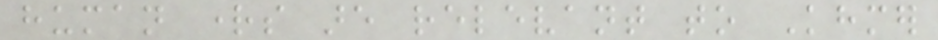human rights are relevant to Khmer
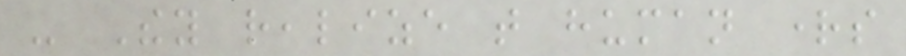- They realize that human rights
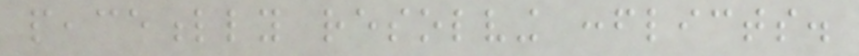peacefully resolving conflicts.
